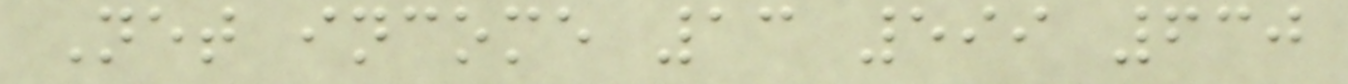Net income 13 599 630
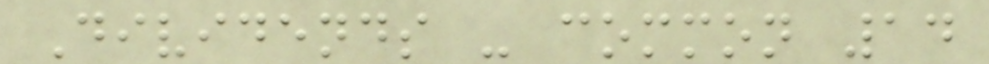Dividends - common 14
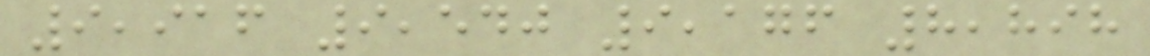9,916 9,540 9,176 8,898
